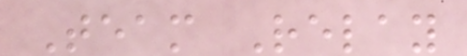Team Relay
